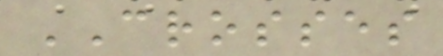CROSSES
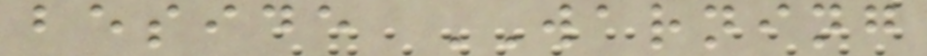beside WARNING
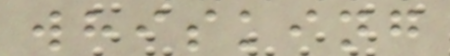whisking
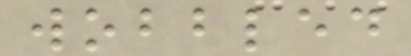wobbled
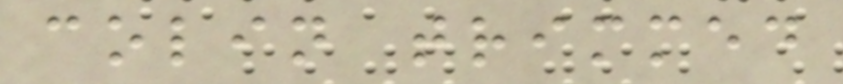colin trimmed
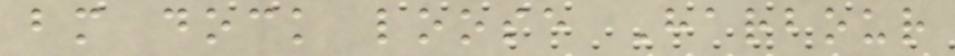bm dock loose Harbour
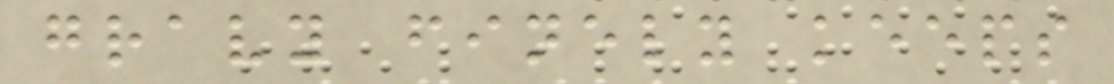gravy finely keeps
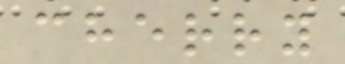cherry
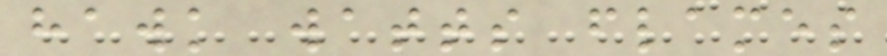hawk watts flames
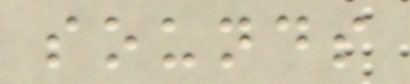sounds
